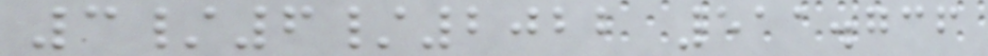3/6/2022 511.736
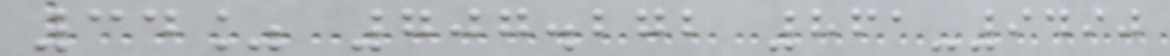34% 707.272 861-9490
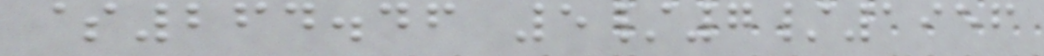$264.46 5/7/1956
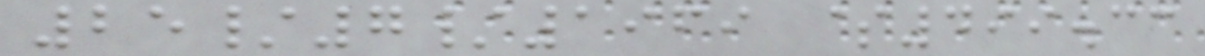25/7/1969 $499.33
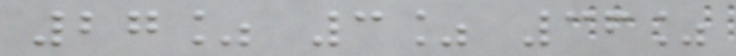27% 3% 36%
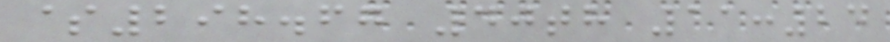$298.67 40th 11:24
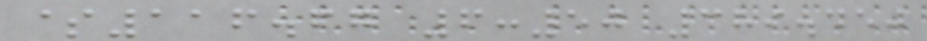$116.67 6:50 389.450
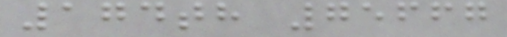174th 75667
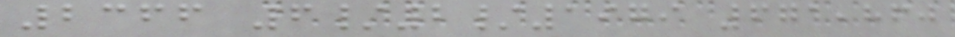2366 6/2/1979 671,860
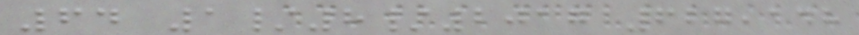64 1/8/2017 627,148
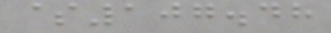$107.48
